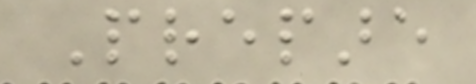Prepare
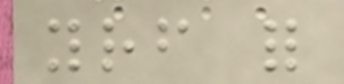yourself for
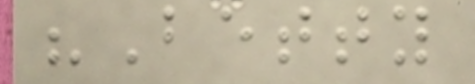"Betty
